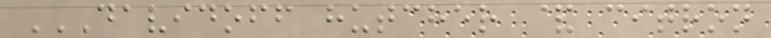DAVIDOFF HUTCHER & CITRON
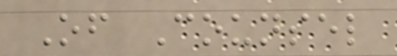Of Counsel
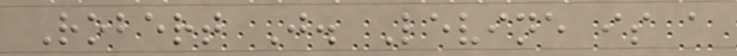Robert J. Levine is a
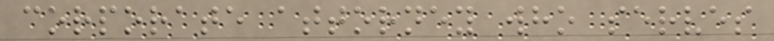corporate attorney who serves
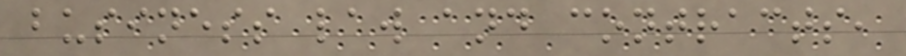business law and contracts,
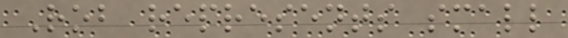Rob represents small
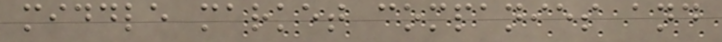middle market companies and
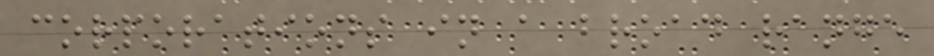corporations in a broad range
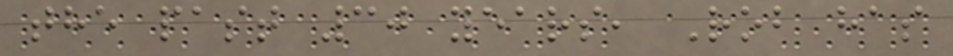the past 30 years, Rob has
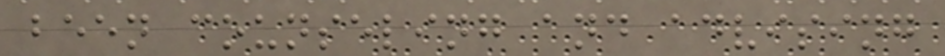been counseling and advising
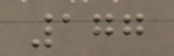177
